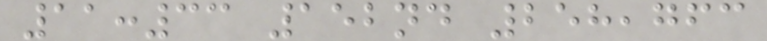11:33 152nd 258,763
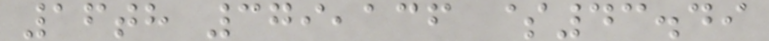16th 379,136 $43.49
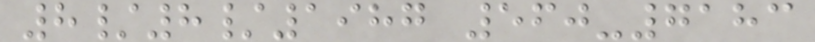8/8/1987 560-7183
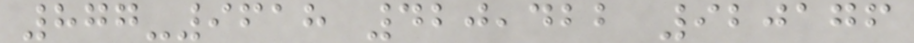877-9618 420,422 920176
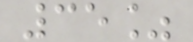35%
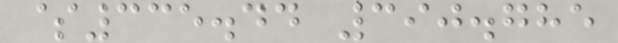$335.44 390.785
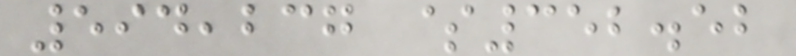594,237 $352.52
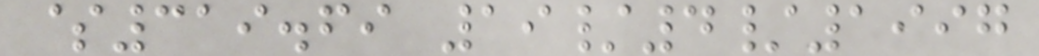$319.69 19/4/1997
